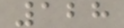128
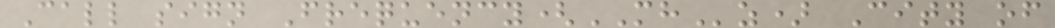Call sign Frequency(MHz) City of
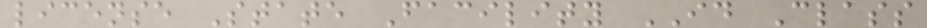license State Facility ID Class
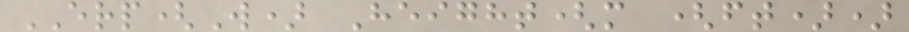ERP(W) Height(m (ft))
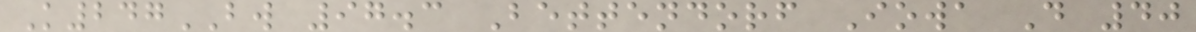K247BW 97.3 Bettendorf Iowa D 40
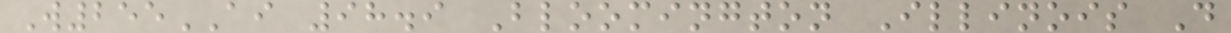W255AI 98.9 Bloomington Illinois D
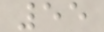55
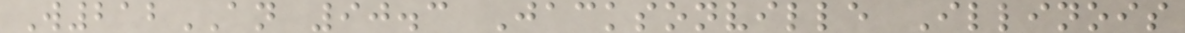W212AN 90.3 Jacksonville Illinois
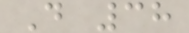D 38
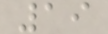19
